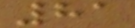81
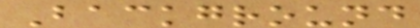Background
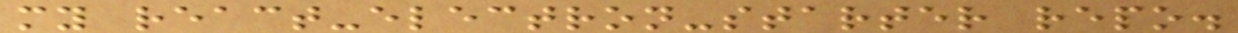my react-electron-starter repo.
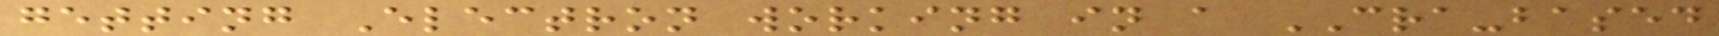getting Electron working in a CRA-based
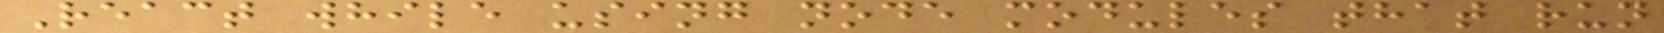React while using node modules that run
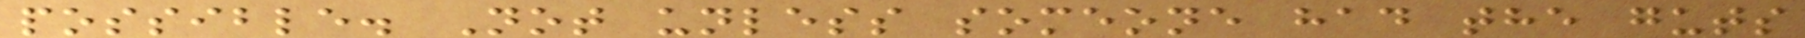possible. Not unless someone had the guts
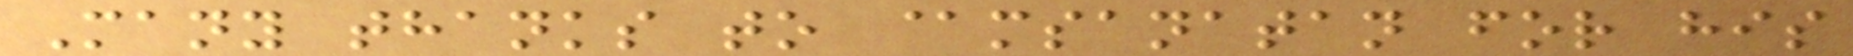Many thanks to @msanatan for his
